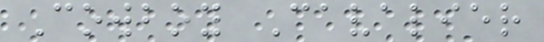Cowboy Cavalier
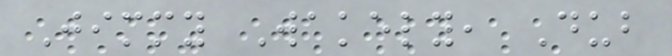Jimmy Wakely, Dub
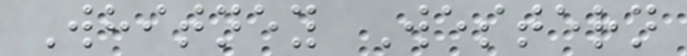Whitney Western
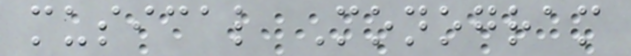musical Monogram
